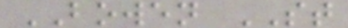BOWEN ST
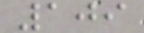109
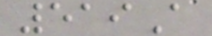519A
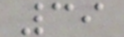39
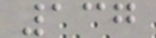137
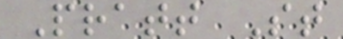Pratt St
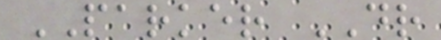PARKER DR
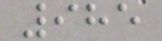985
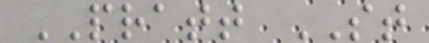PRATT ST
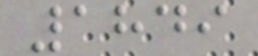1849
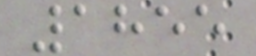1855
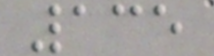135
